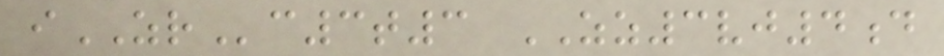iZRc3t3 ZZ3vj4d
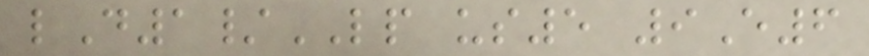lD1/LP us5 9E6
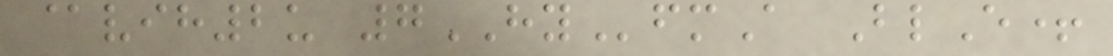@vih2u 7HYfmA BlE+
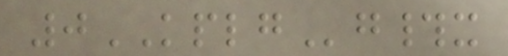0KPLGg#x
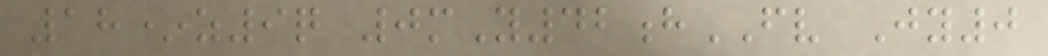18*z9q 0mY42hFV Jy0
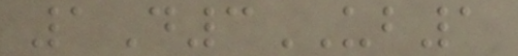1D3UB1
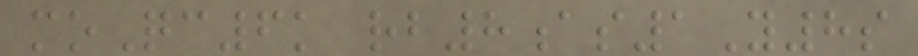moQc6k rb8as1Y8s
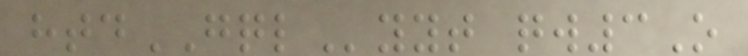htdGQLyyt qw3O
